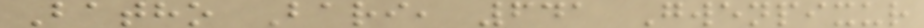Batho Bari, 641 Gwenpixur
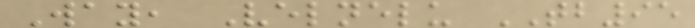Way, Velnelu TB95
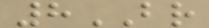8BR
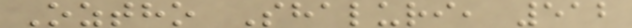Oztho Shaluri, 512
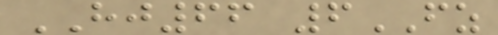HJ66 6FZ
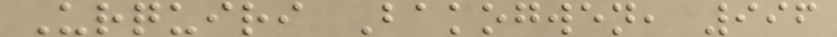Urquiri Bakogwen, 996
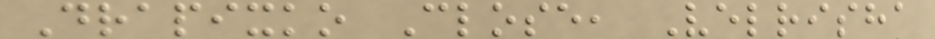Drapixko Close, Velrisha
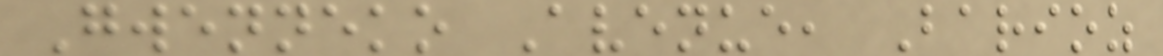Gwenneko Avenue, Barioz
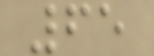65
